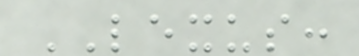LEXUS:
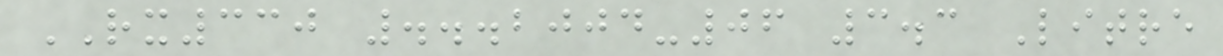RX330 ...2004-06 3.3 Litre
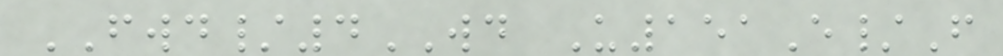FWD/4WD U151E/F
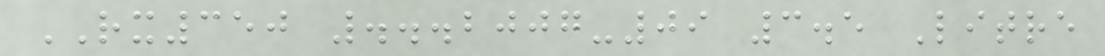RX350 ...2007-09 3.5 Litre
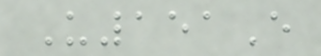U151E
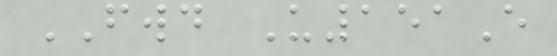FWD U151E
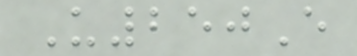U250E
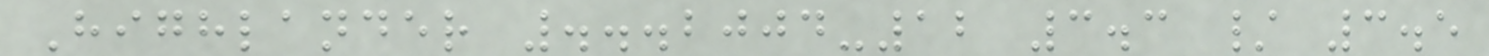Highlander ...2004-12 3.3 / 3.5
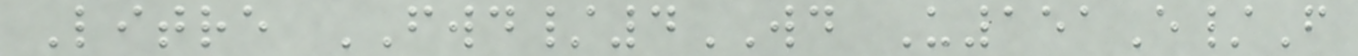Litre FWD/4WD U151E/F
